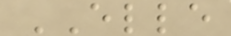ELLE
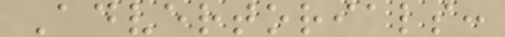Advertorials:
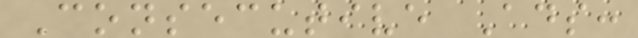Consecutive Ads:
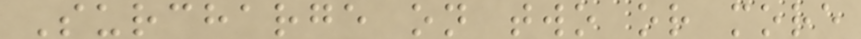Surcharge on two or more
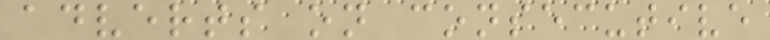adverts on consecutive
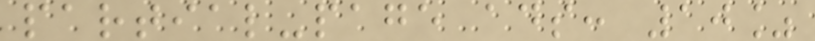partial-page ads: 10%
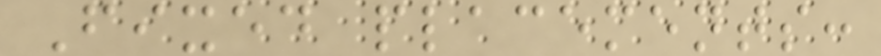Fixed placements:
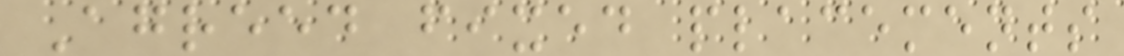Agreed fixed placements
